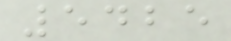5425
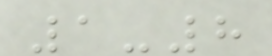1-8
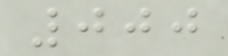000
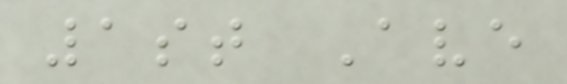1st Ave
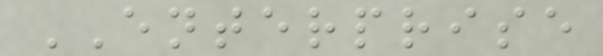ENTERPRISE
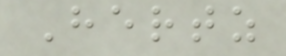Hertz
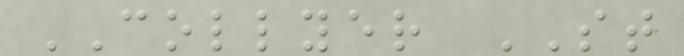COLLYER ST
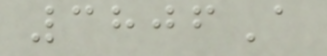3806A
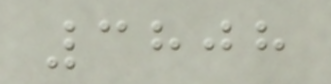3808
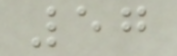57
